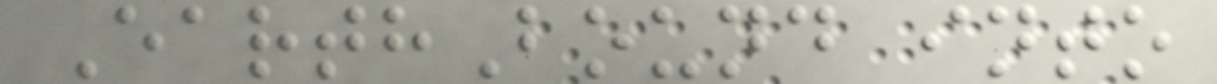EarthBound into
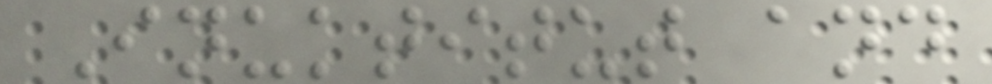Inuktitut and
